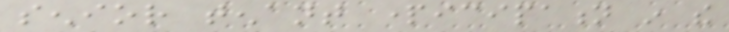senior tenant participation in the
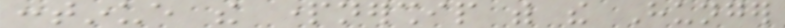continue the partnership with the Hunger
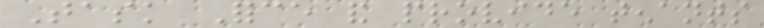Task Force and provide tenants
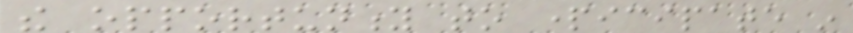the opportunity to participate in
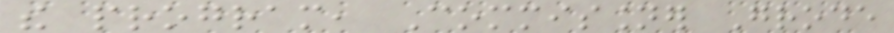the program, Commissioner Grode
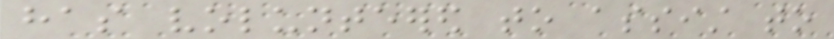has volunteered to assist to
